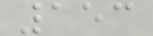153
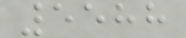5588
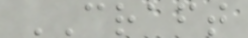CRAFT
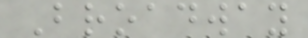Broadway
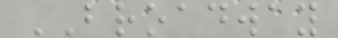BROADWAY
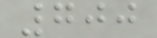700
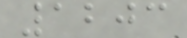1203
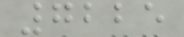7225
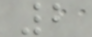2
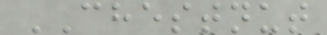CHESTNUT
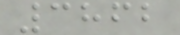3862
